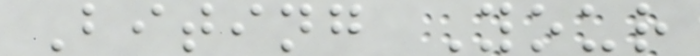Biting Your
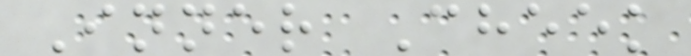Inner Cheek
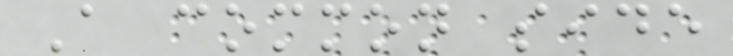A common side
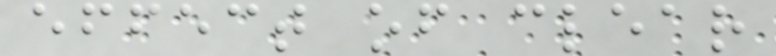effect of clear
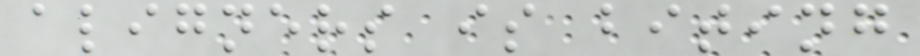aligners is biting
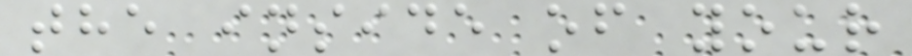the inside of your
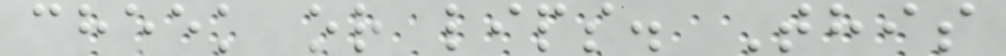cheek or lips. This
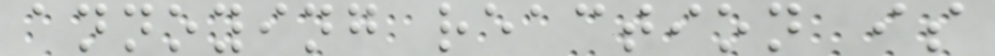annoying reaction is
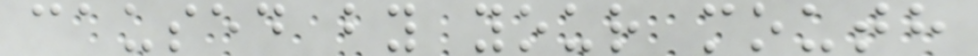caused by your mouth
